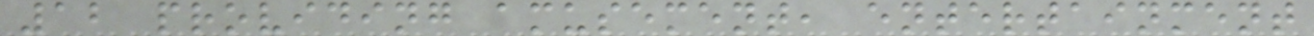12 providing amusement, entertainment
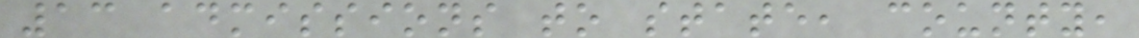13 admissions to state, county,
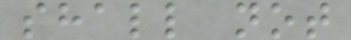shall not
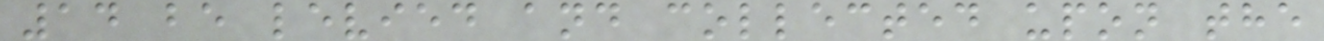14 be levied and collected upon the
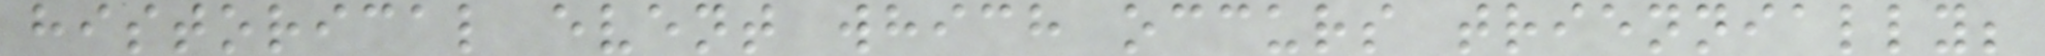historical event which occurs triennially;
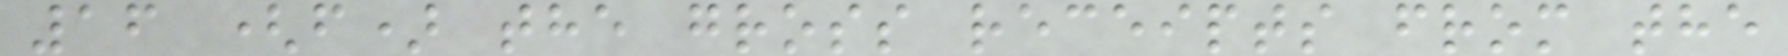16 (f) the gross receipts from the
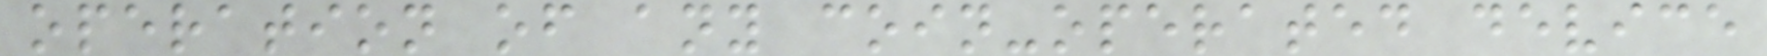operation of any coin-operated device
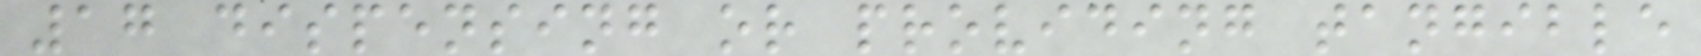17 dispensing or providing tangible
